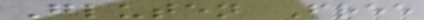Gluten Free
